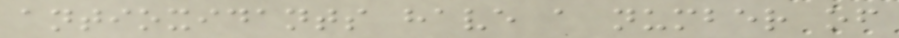antioxidants have a number of
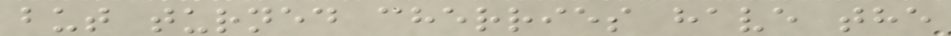but turned cherries have the
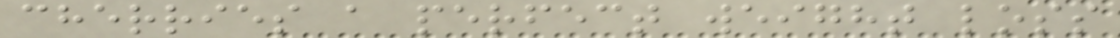cherries a perfect weight loss
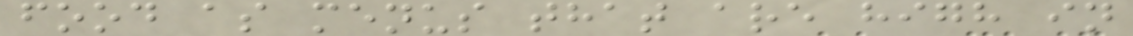food as menus that are high in
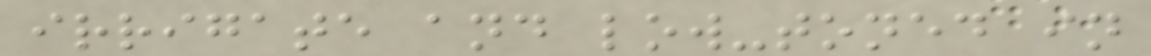irrigate and low-toned in
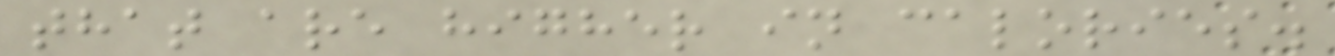that are higher in calories.
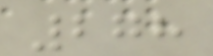278
